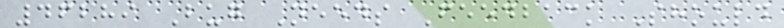46289 Bug Needs Feedback Should
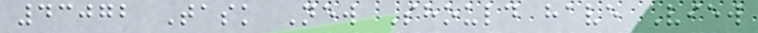43072 Task New Should have View
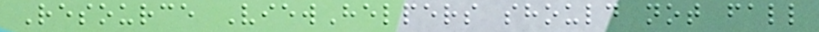Resource ViewHelpers should not fall
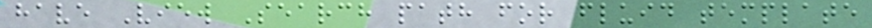have View Search path for fluid template
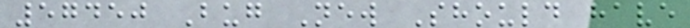57450 Bug New Should have
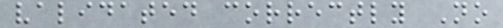validated correctly No
